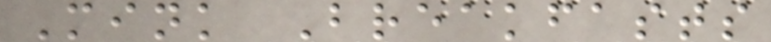Mink Breakfasts
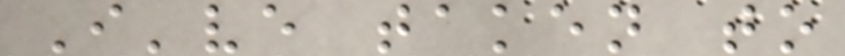I've taken to
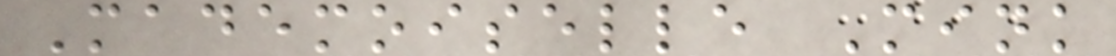Mademoiselle Mink
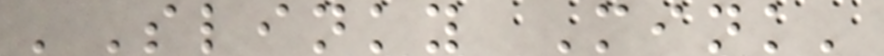'Slinky Mink'
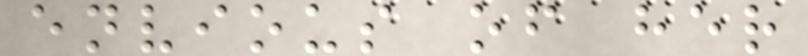envious of her
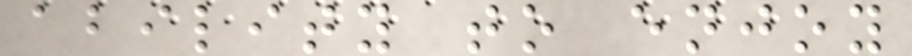ability to enjoy
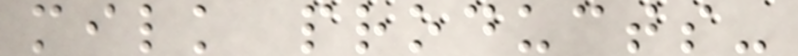milk products-
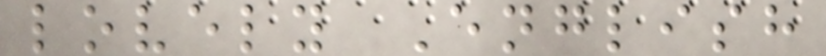lovely English
